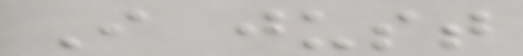I just
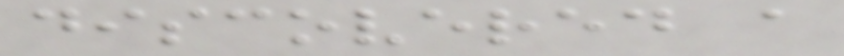discovered a
